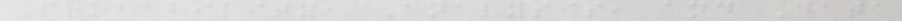Probability, Analysis, and Data
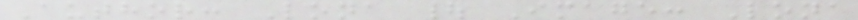Author: Lona | Image: Lona
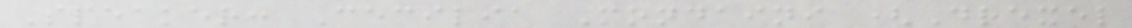Speaker: Cecilia Mondaini (Drexel
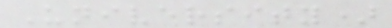University)
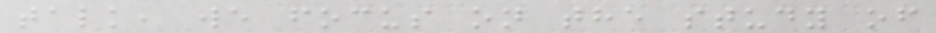talk, we focus on the study of
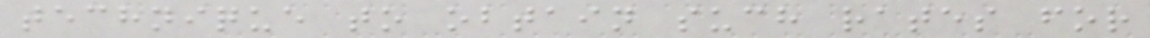technique to obtain such rates for
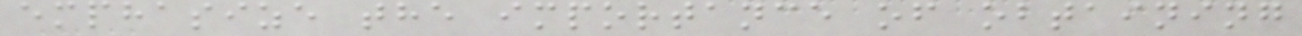emphasize the importance of obtaining
